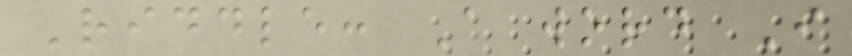Riddle: A word I
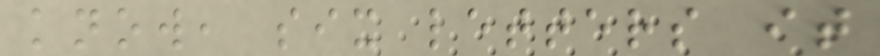know, six letters it
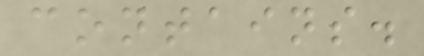contains.
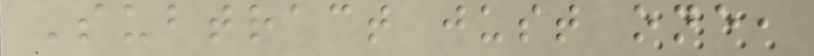Subtract just one,
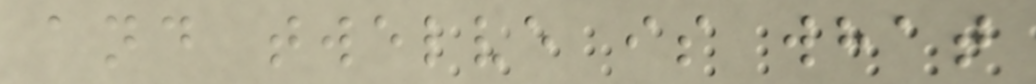and twelve is what
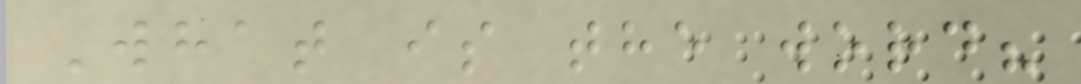What is the word?
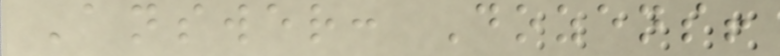Answer: Dozens!
